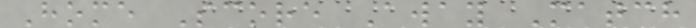Home Score Away Match
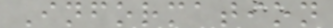Information
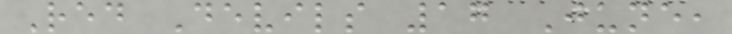Red Devils 17 June,
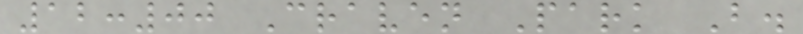12:00 Craven Park B.
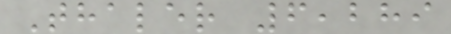Thaler 6,289
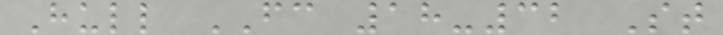Hull FC 18-32 St
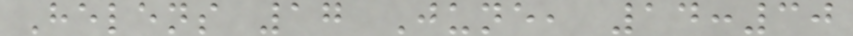Helens 17 June, 14:30
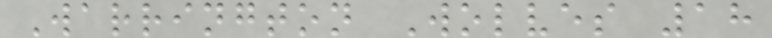Warrington Wolves 18
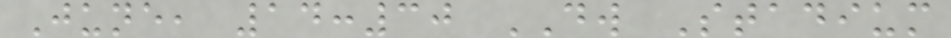June, 14:30 DW Stadium
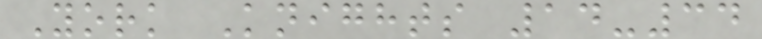York Knights 14-34
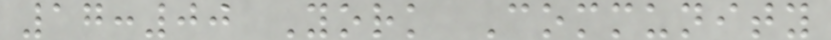17:00 York Community
